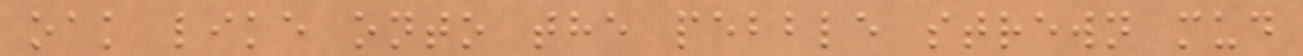oak like onto the pebble strewn mud
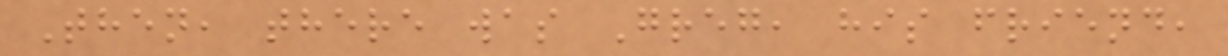Then, there was Greg, his friend,
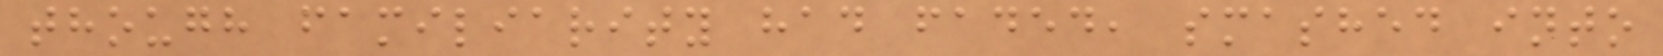though familiarity had faded, smashed into
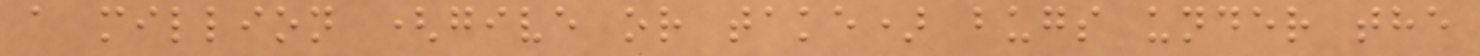a million (give or take) bugs under the
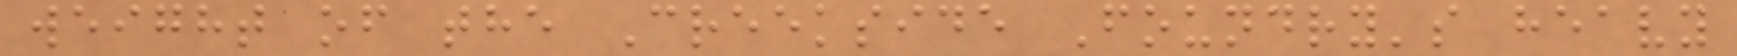weight of the Creekside Foundry's heavy
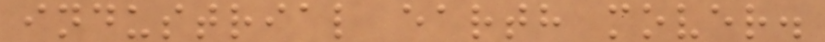industrial earth mover.
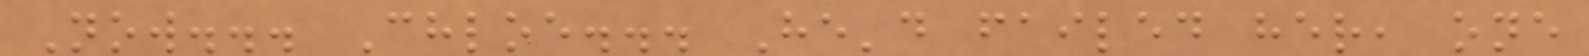Now... Chloe... He'd failed her, one
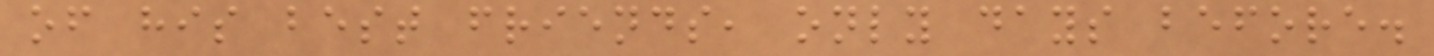of his best friends, only days before.
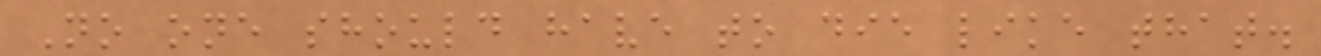No one should have to die like that.
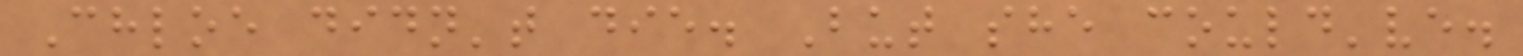Chloe didn't die. But she could've.
